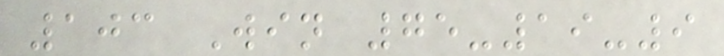103 Win 75-19-9
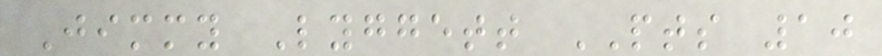Jimmy Lyggett PTS 10
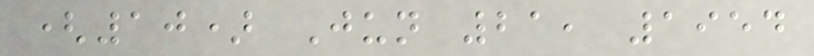(10) Jun 21, 1954
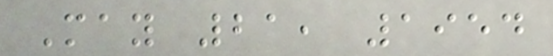May 21, 1954
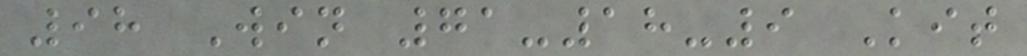98 Win 71-18-9 Kit
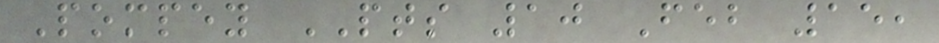Pompey PTS 10 Feb 15,
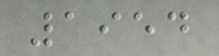1954
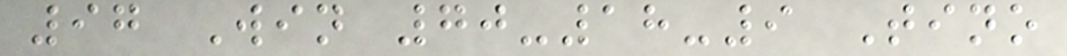97 Win 70-18-9 Tino
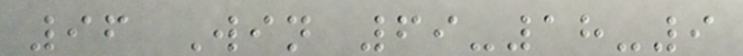96 Win 69-18-9
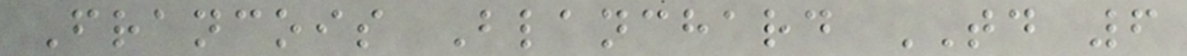Francois Blanchard TD 6
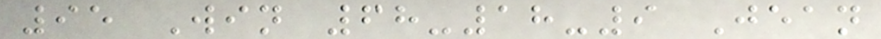95 Win 68-18-9 Jean
